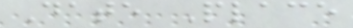Date Place
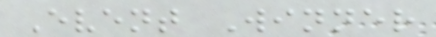Event Winner
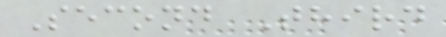Second Third
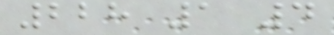228 1 4
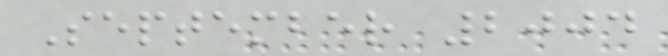September 2004
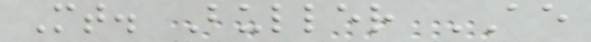Mt. Buller AE
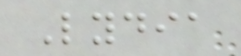Lydia
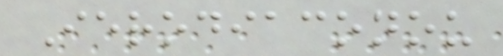Ierodiaconou
